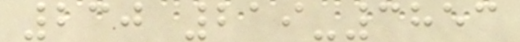230 219-3853
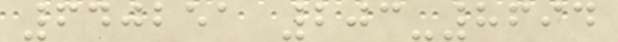640251 203-8694
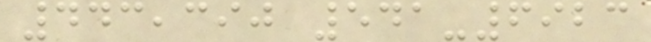443,390 541-6923
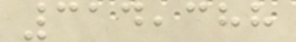314,388
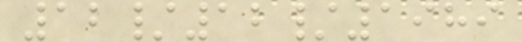12/12/1989
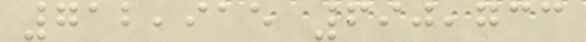712,915 690,733
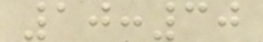10:30
